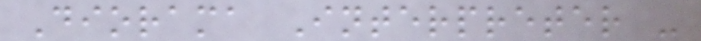Diorama Interpreter -
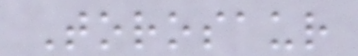Torosaur
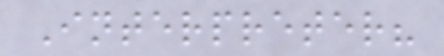Interpreter?
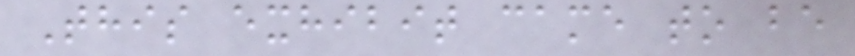This exhibit came to be
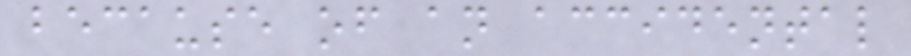because of an accidental
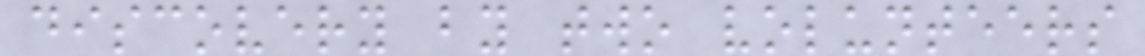discovery by two volunteers
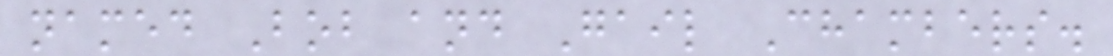named Bob and Gail Chambers.
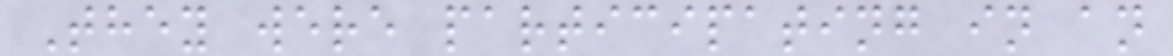They were participating in an
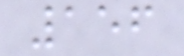156
